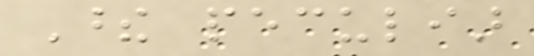These peculiar
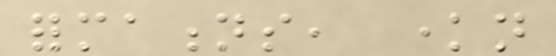formations, known
